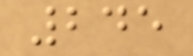245
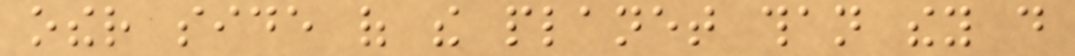other side of the planet than they do
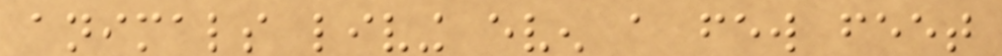animals living even a few feet
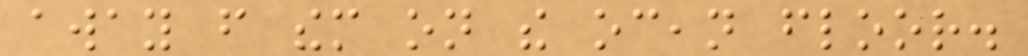away from them on the ocean floor.
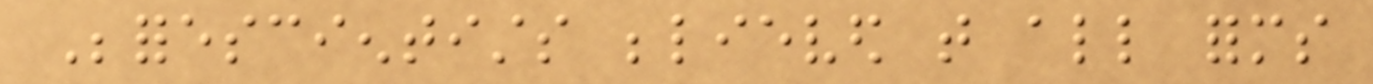Beforescientists believed that all forms
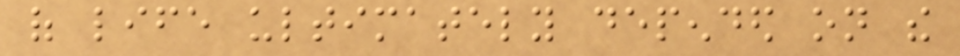of life ultimately depended on the
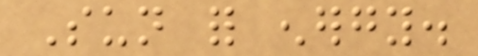Sun for energy.
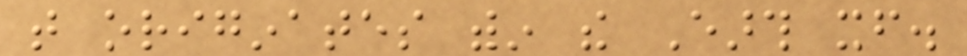that originates within the Earth itself.
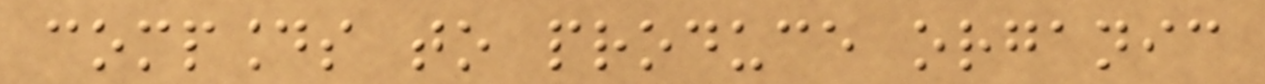compounds to produce organic
